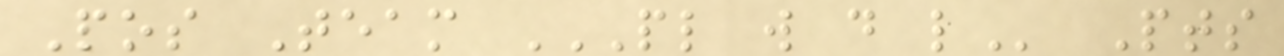Pos Team PL W D L Pts
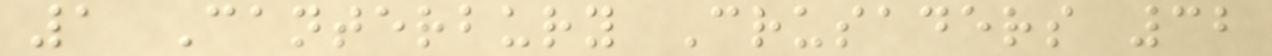1 Canterbury Crusaders 32
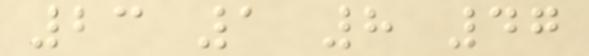23 1 8 47
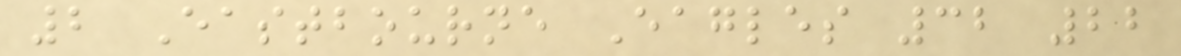2 Eastbourne Eagles 32 22
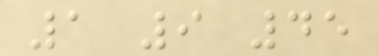1 9 45
